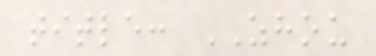title: ZHOU
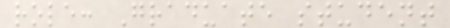role: Graduate student
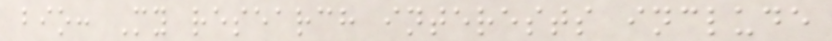bio: My research interests include
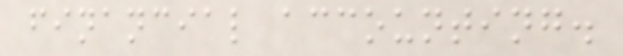financial accounting.
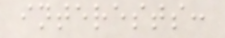interests:
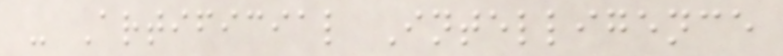- Artificial Intelligence
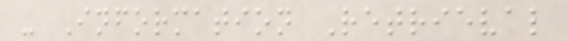- Information Retrieval
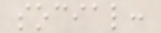social:
